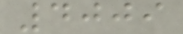4009
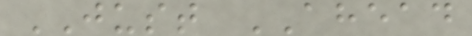JUST AHEAD
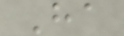Ha
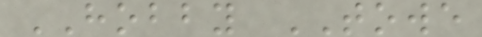HOBBY TOWE
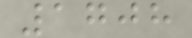1708
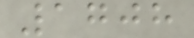1708
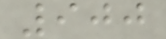900
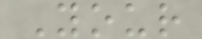Your
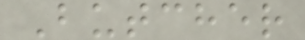Butcher
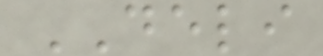DELI
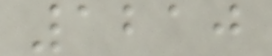1210
